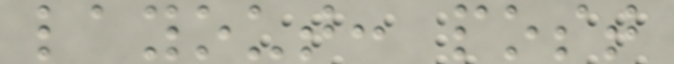layout: post
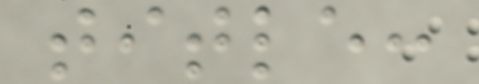title:
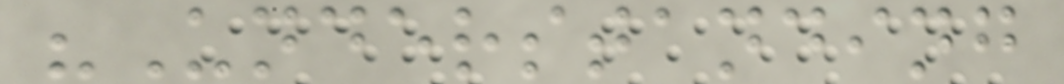"Understanding
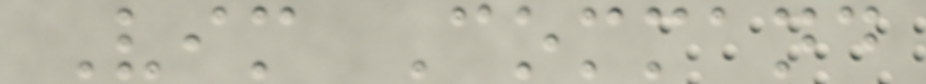Vim Command
